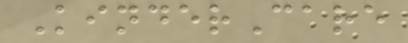KinderCare
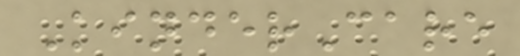KinderCare
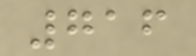716
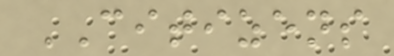CITIZENS
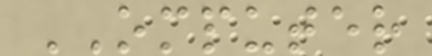OMPUTER
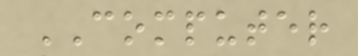COMPUTER
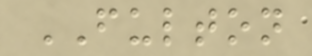FULTON
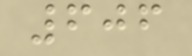606
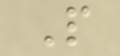P
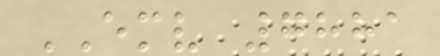EMV 7881
